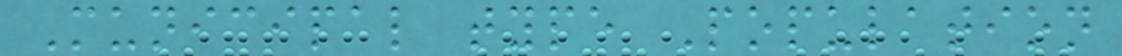Municipal type Population
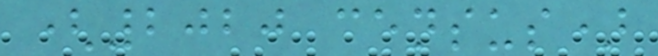(2020 census)
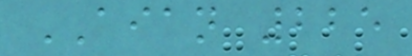AIAN 225
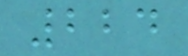224
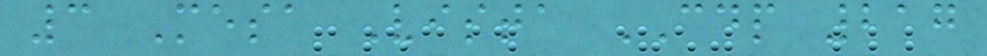3 Mesa Vista CDP 217
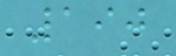190
